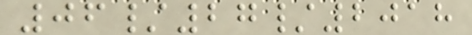06/27/2018
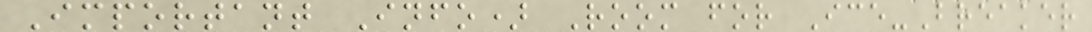Important Info) Room for Ice-Breaker
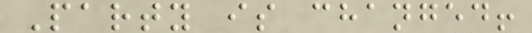Party is changed!
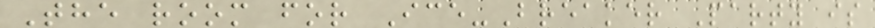The room for Ice-Breaker Party is
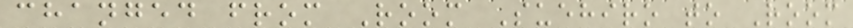changed from Room Suehiro to Room
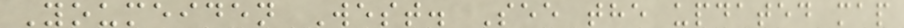Youmeiden West. See the updated map
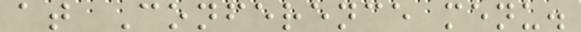at Conference menu.
